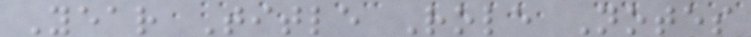Year Title Role Notes
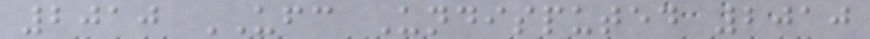2010 UFC Undisputed 2010
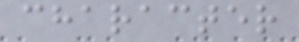character
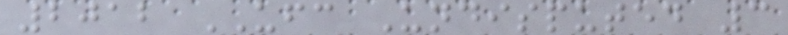2012 UFC Undisputed 3
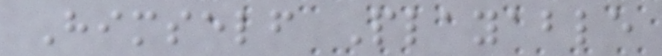Himself Playable
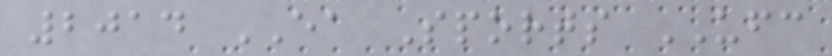2014 EA Sports UFC
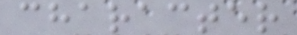character
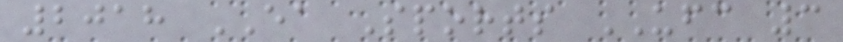2018 EA Sports UFC 3
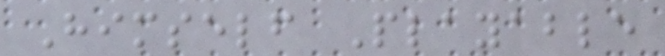Himself Playable
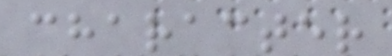character
